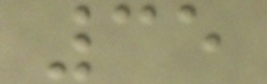35
